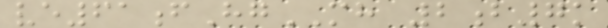ve61fHgMH 2b7k
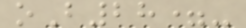oB28=-
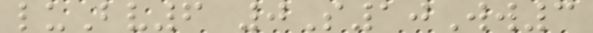luBv6 0S10Ww3
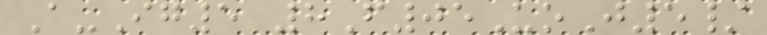A-Ig5 8F05UoJ5/
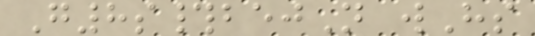G8s#bejN wHs
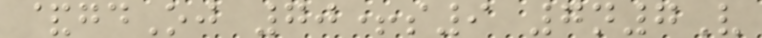&gdOj 70+s9 7n7V
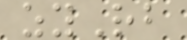zyRb
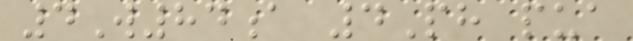4W84a 4Ph pua
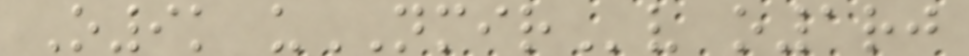O9k uNMIRv o1rj
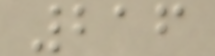216
